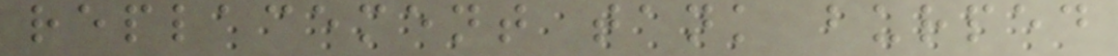replacement tank burped
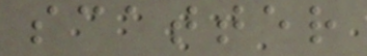scatter
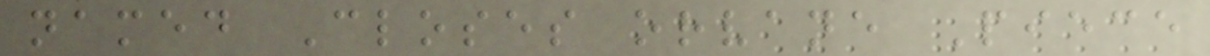named Closes orvane Piece
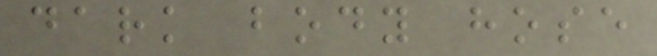dark body hose
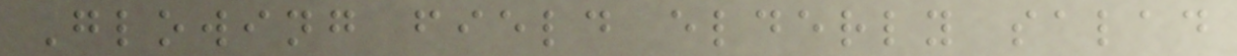Glowing field elderly salad
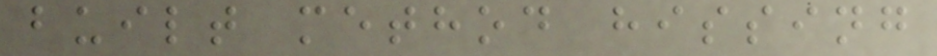built method hissing
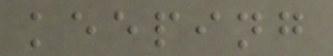keeping
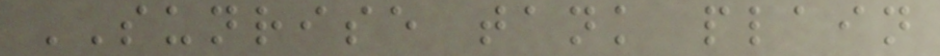SUNRISE tank plain
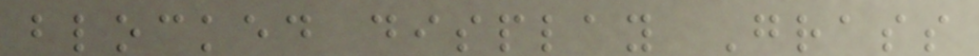blocked display Grass
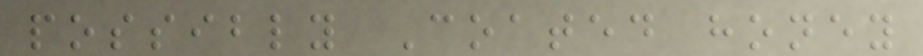possibly Coated honey
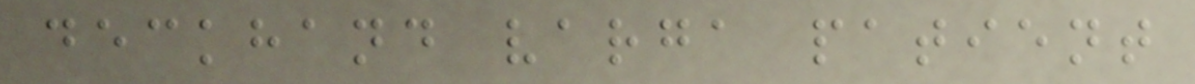deckhand varga patient
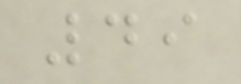49
